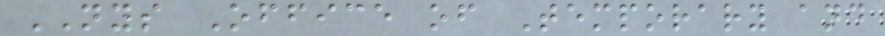NYS Office of Temporary and
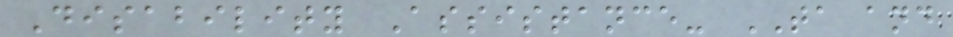Disability Assistance- TA and
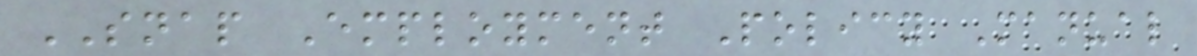SNAP Employment Policy Manual
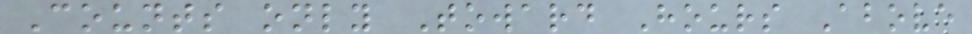Counts only Toward Hours Above
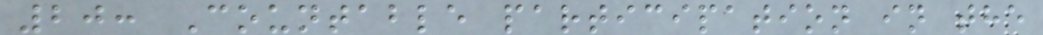20: Countable participation in the
